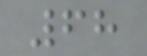68
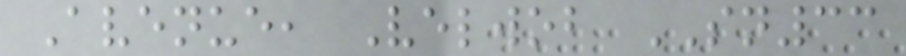Avenue, Velwob SN33
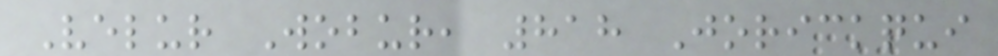Velur Wobur, 818 Jorickqui
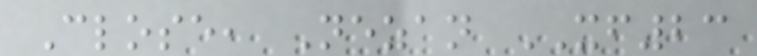Close, Nezan XF23
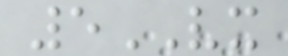5VX
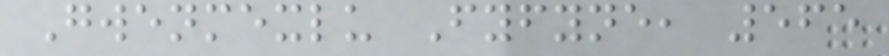Gwenmexlu Fyfyne, 565
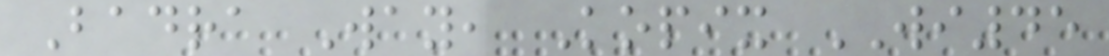Badra Way, Kopix WI45
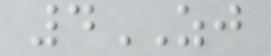4ZJ
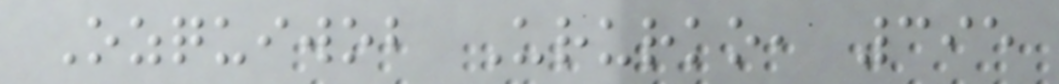Ozquiwob Ururko, 395
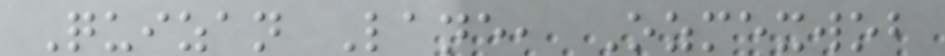Quizan Lane, Ozmexwob
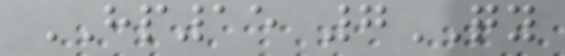HP15 7QY
